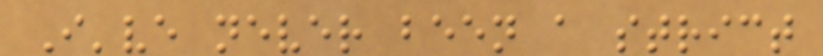I've never been a strict
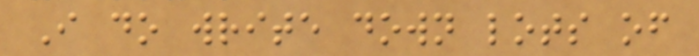I do write down lots of
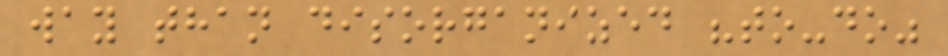way than disorganized "to-do"
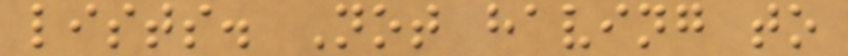lists. Not having to
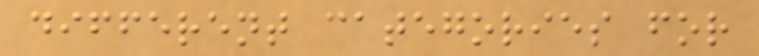different categories for
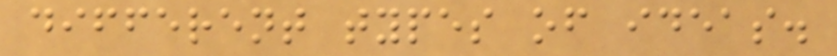different types of ideas.
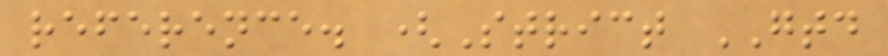reference. (Strict GTD
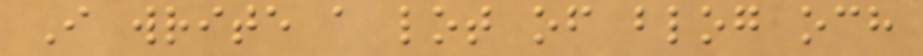I write a lot of blog och
